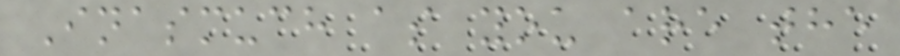Inasmuch as you are the
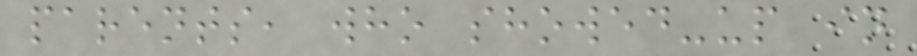parents, who showed-up in
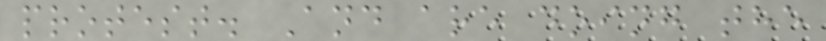protest. And are doing the
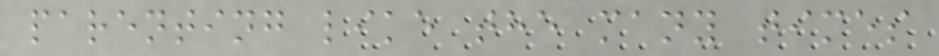parenting like the many times
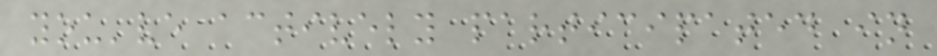you've actively participated in
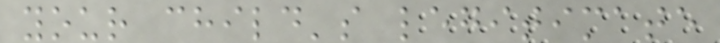your child's legitimate
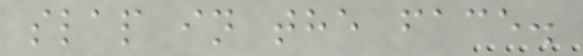slap in the face.
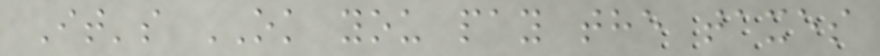It's OK you pay the taxes
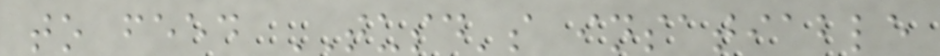to feed TUSD's insatiable
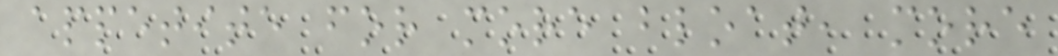appetite for more bloat, more
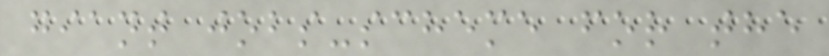giant jobs-scheme for the
